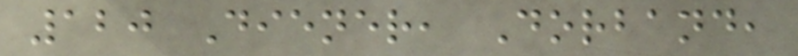120 Diener, Dorband,
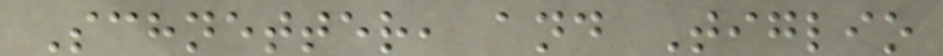Schnetter, and Tiglio
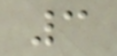3
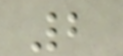2
